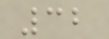32
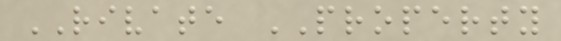RIVATE PROPERTY
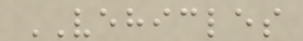VEHICLES
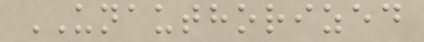UNAUTHORIZED
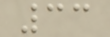33
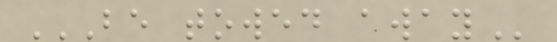BE TOWED AWAY
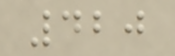420
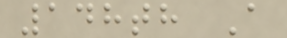148th A
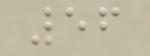56
